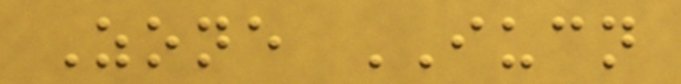Zone IUCN
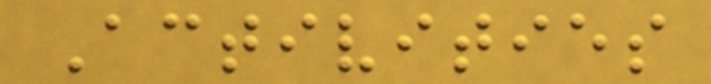Activities
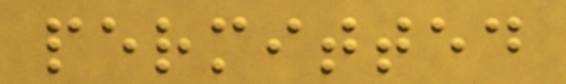permitted
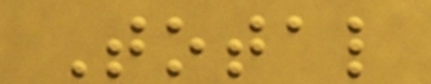Total
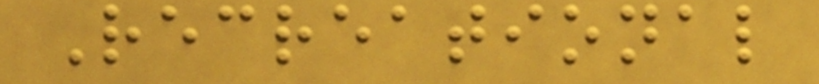Recreational
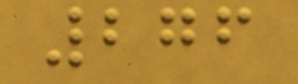276
